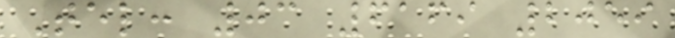Tel: 03 6169 2059
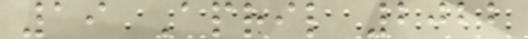19 April 2022
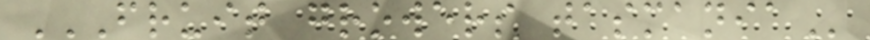FRUIT GROWERS TASMANIA
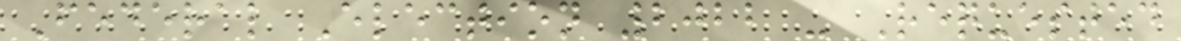Federal Election 2022 - Requested
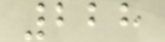228
